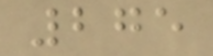275
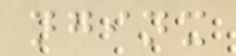nginx
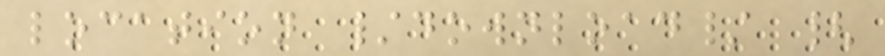location /download/ {
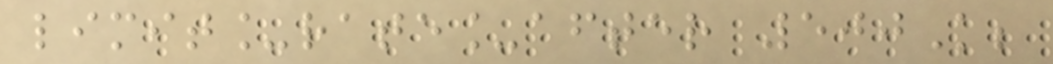limit_rate_after 500K;
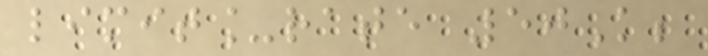limit_rate 50K;
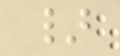}
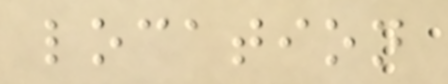location
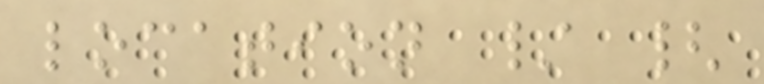location / {
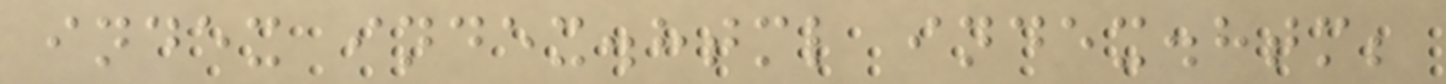index index.html index.htm;
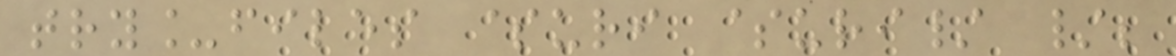try_files $uri $uri/ /;
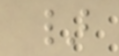}
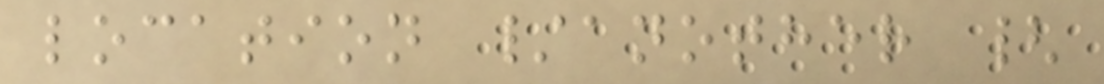location /another {
